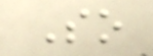So
